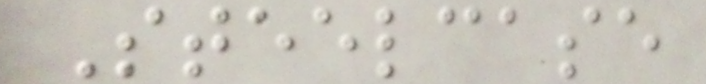Steelcase
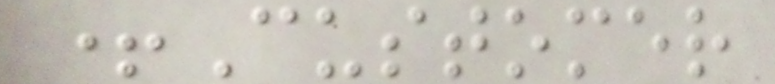+Customer
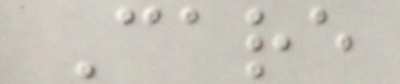Care
